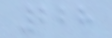228
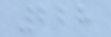228
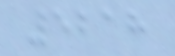5218
